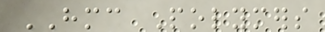HMC Polymers
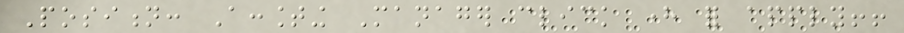Position: Accounting Manager click here for apply!!
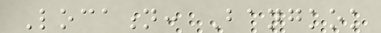Location: Bangkok
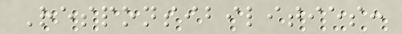Responsibilities:
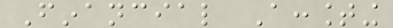Financial Accounting
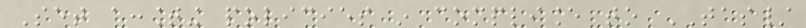Set accounting policies in compliance to TAS/
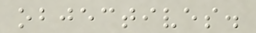objectives.
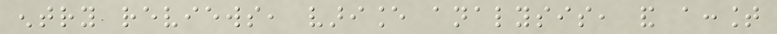entry reviews, variance analysis, and account
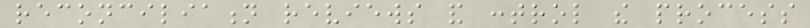reconciliation reviews and control the process
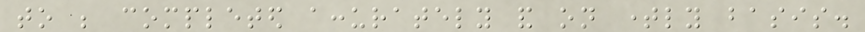to be completed accurately and on timely basis.
